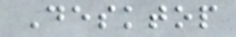Desktop
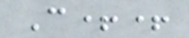C++
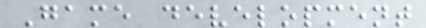Game development
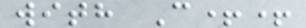with C++
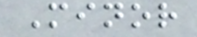Minor
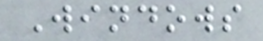Windows
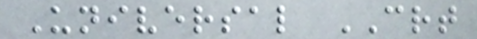Universal CRT
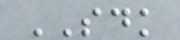SDK
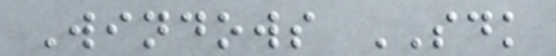Windows SDK
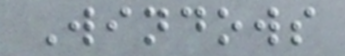Windows
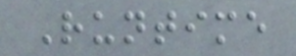Runtime
